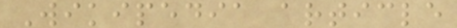Wikipedia article
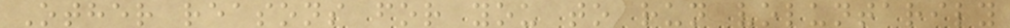Other reasons for you to run voluntarily
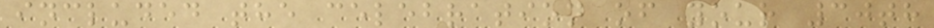included the celebration of your 30th
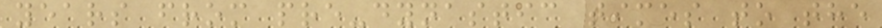years from pre-dynastic times to the
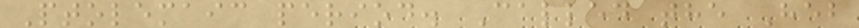Ptolemaic period. Called the Heb
